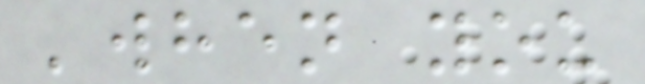'when you
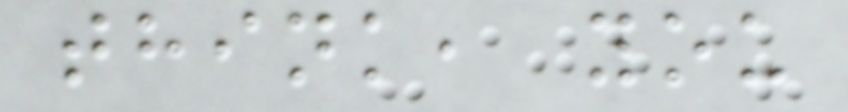think, you
